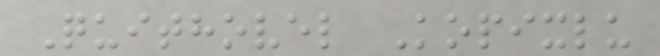Quithovel Kopixlu
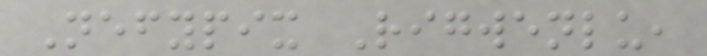Nefypix Rigwenlu,
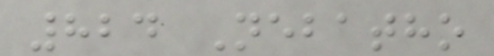824 Nebatho
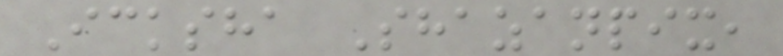Icksha Shazanpix,
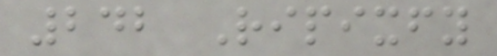242 Ripixfy
